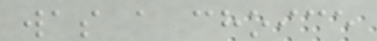was a choice
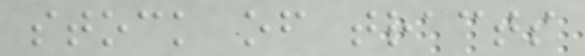stock of tracts
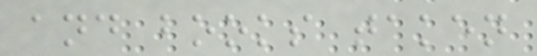and books taken
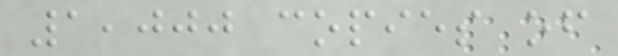1,000 copies of
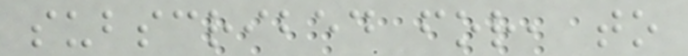subscribed for, to
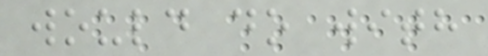would do with
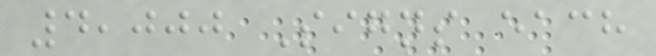4,000 Signs each
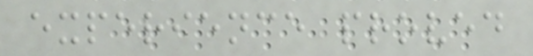experience proved
